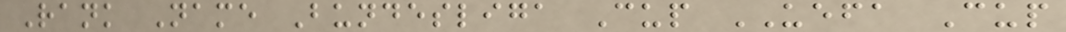Rank Name Bundesliga Cup UEFA Cup
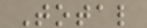Total
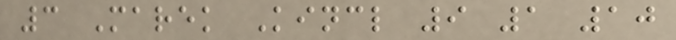3 Marek Kincl 9 1 10
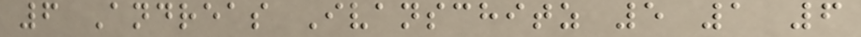6 Andreas Ivanschitz 5 1 6
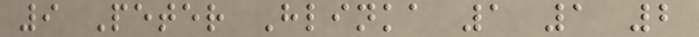9 Peter Hlinka 1 1 2
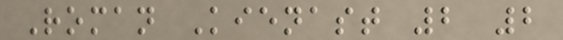Roman Kienast 2 2
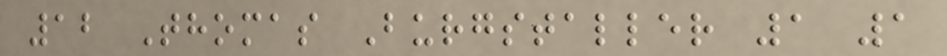12 Thomas Burgstaller 1 1
